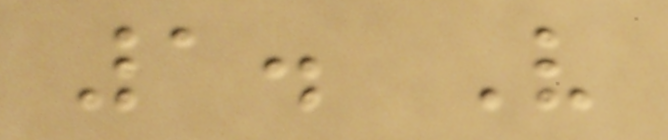1. V
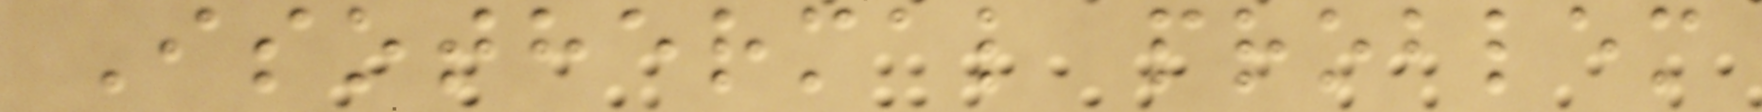Isothermal problem
